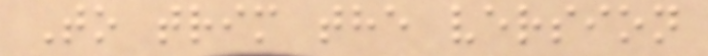To trim the version
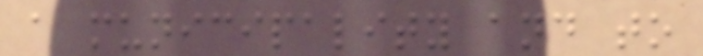a municipality and to
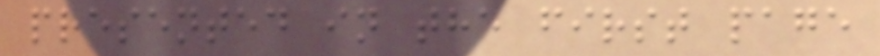presented in the first page
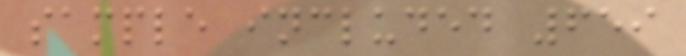sample included 659
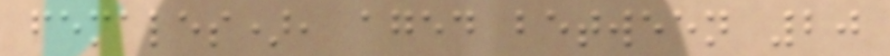females), aged between 20
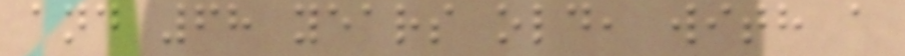and 68 years old, with a
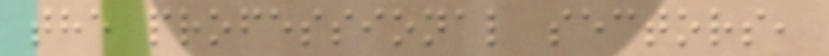the professional sectors,
